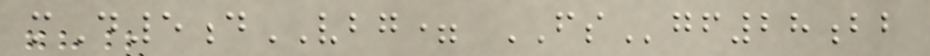mD5dVBG= FSgf28bb
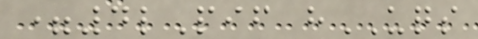=4lPif hUQS
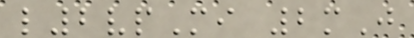l2vpMi 2mJ
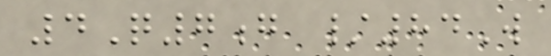4Q7g /84W
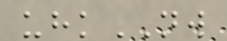uhkNW
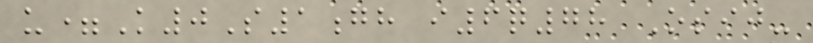u=K0S1gh i6q78 Osij-
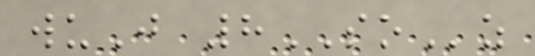wuJ 8SOz
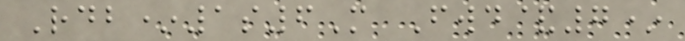Rdb*1s6M Fwd&7*
